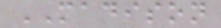MADISON
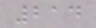214
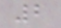2
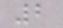2
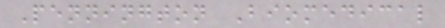Pennington Biomedical
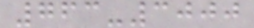763-3000
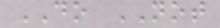DO NOT
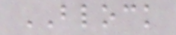BLOCK
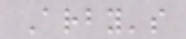Arby's
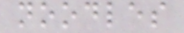noodles
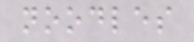noodles
